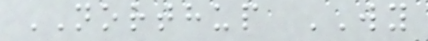NORTHUP WY
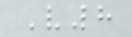V8
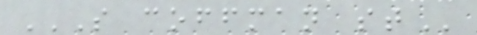S COFFMAN ST
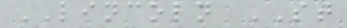LINCOLN ST
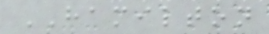HAMILTON
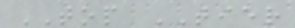TOP TIER
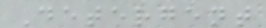Detergent
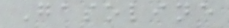Gasoline
